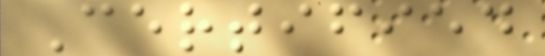Certified
